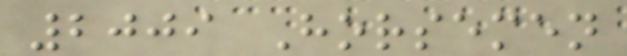2009 Horsemen
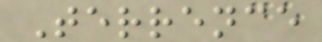Terrence
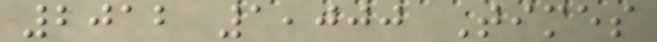2012 1,000 Times
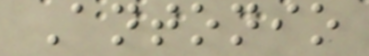Antonio
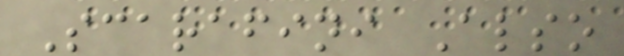Scarafini Also
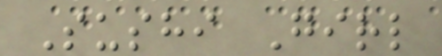Sushi Girl
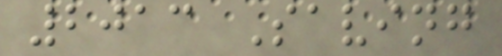2013 Saving
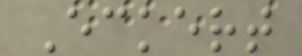Eckert
